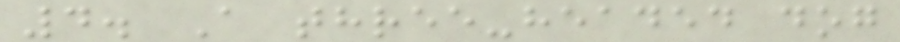4. A three-headed dog
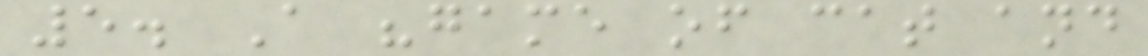5. A "game of cat and
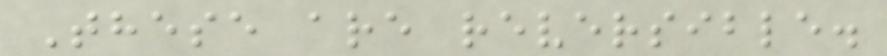These are reversible.
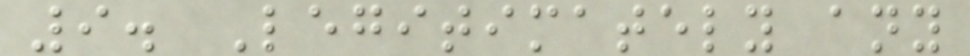9. Legitimately any
